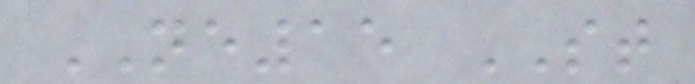NE15 ST
